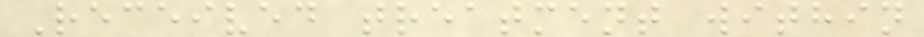Received treatment within
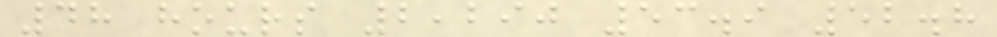48 hours 2,290 53.9 52.8
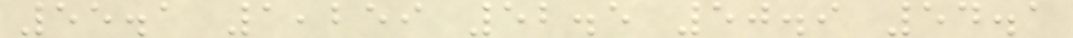55.1 1,259 52.5 50.9 54.1
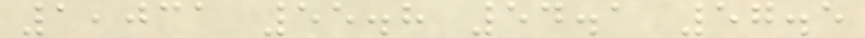1,031 55.8 54.1 57.5
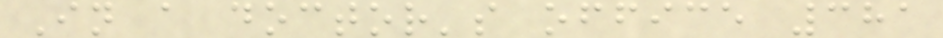In a doctor's office 381
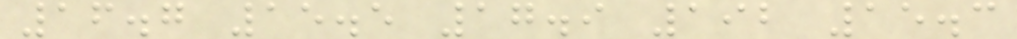16.7 15.5 17.9 192 15.3
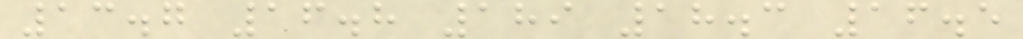13.7 16.8 189 18.3 16.5
